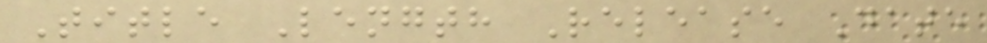Title Length Release Date
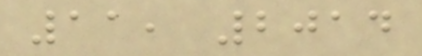11, 2014
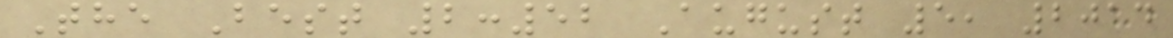The Best 2:52 August 5, 2014
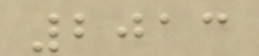2013
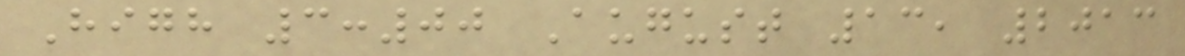High 3:00 August 13, 2013
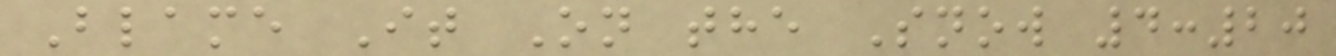Blame It On the Snow 4:20
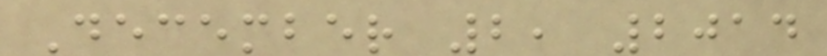December 2, 2014
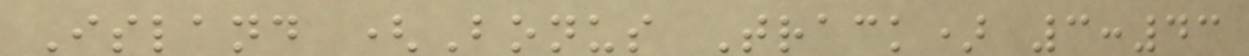Island (Bonus Track) 3:43
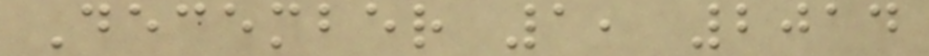December 1, 2014
